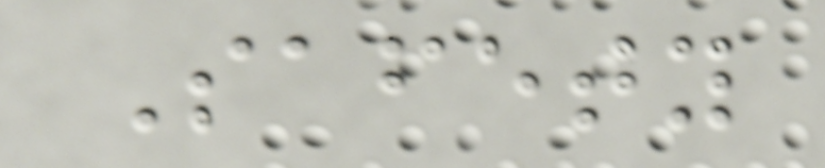Safety
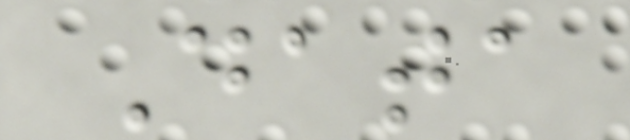Data
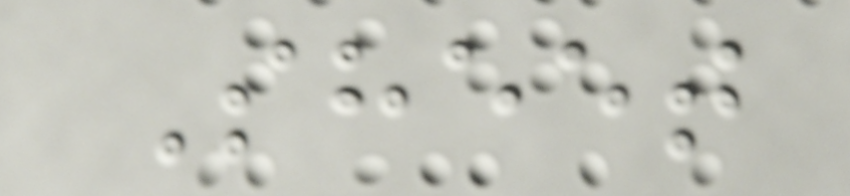Sheet
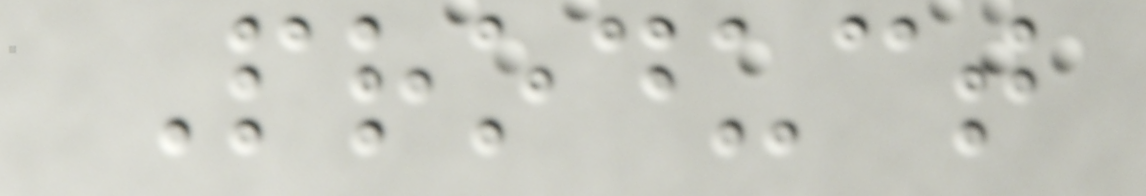Product
